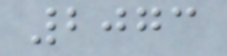2073
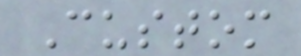Custom
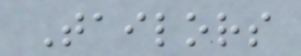Tailors
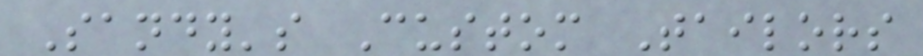Sandy's Custom Tailors
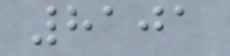8101
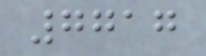7717
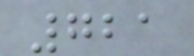721
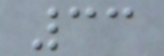33
